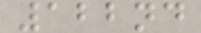122nd
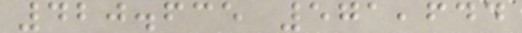420.635 571,644
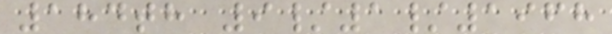184th 9/1/1968
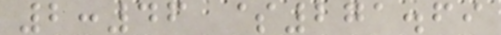2:46 $271.69
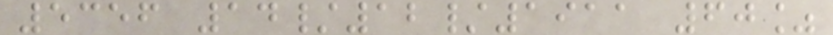5356 14/12/1911 60%
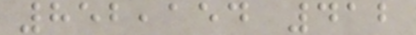852,154 412
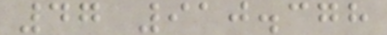47 910.378
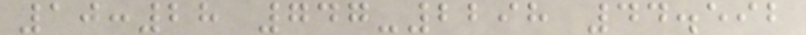10:28 747-2298 44.592
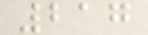217
